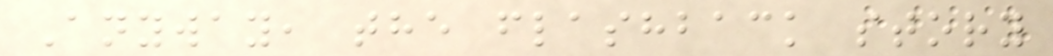Anyway, the flashback story
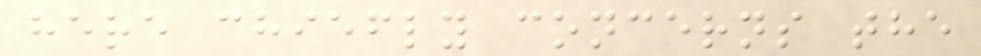here chiefly concerns the
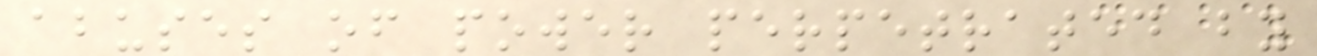abuses of power perpetrated by
